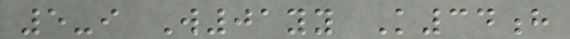5-i W01yy K34h
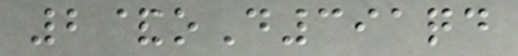2&oD391qd
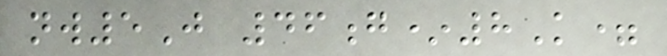nw5J 46g*8K=
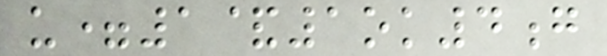u=1&1ok4g
